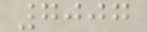7007
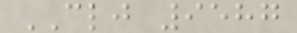CLJ 9587
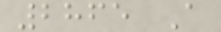2865 A
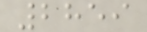2859
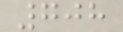708
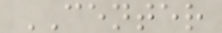CENTER
